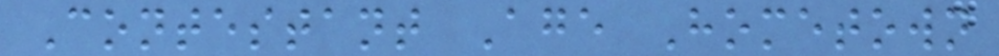Contestant Age Hometown
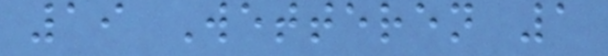19 Wetteren 1
